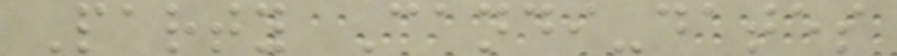Party Candi-dates
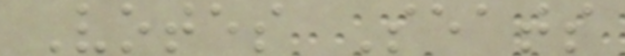Votes Seats
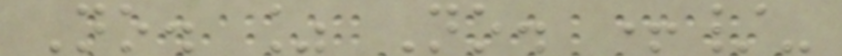No. % No. +/-
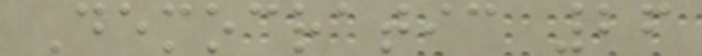Democratic 26
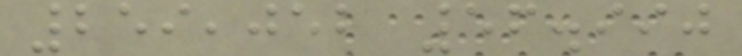259,052 56.990
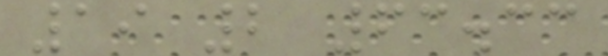19 2 63.33
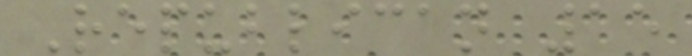Republican 15
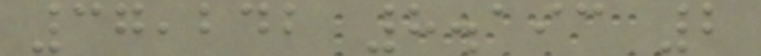37,242 8.193 2
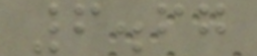6.67
